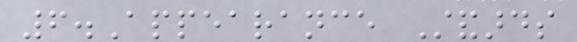6.Appearance Standards
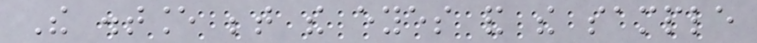The distance between the eyes and the sample
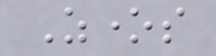Zones
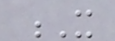X
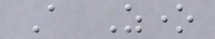A Zone
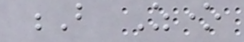B Zone
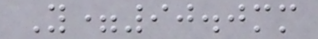Y=90.0mm
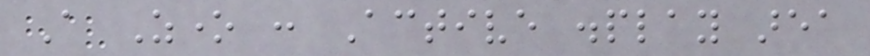A Zone : Active display area
